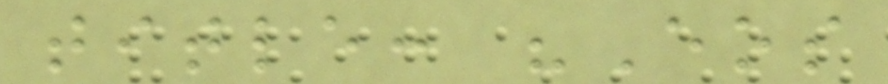title: "Eos
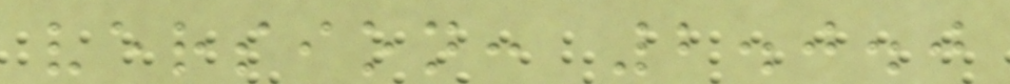version: 2.0.0
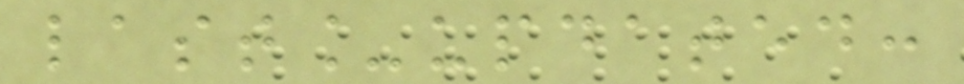last_updated:
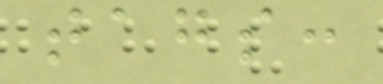tags:
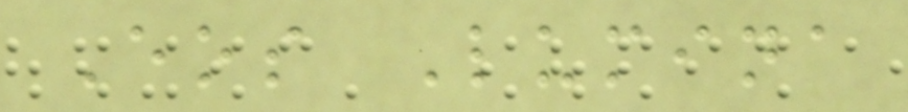Eos Lumina
